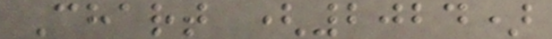Chart (2024)
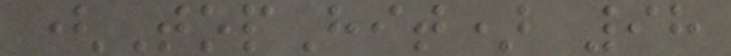(TopHit) 98
